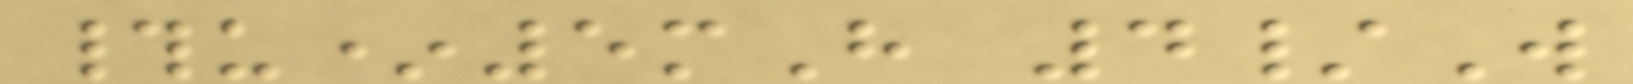#u*5mH 4/W
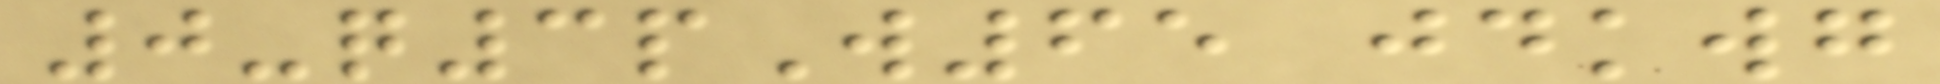0-q3pW65 jdkwg
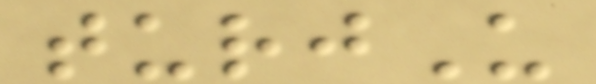turjU
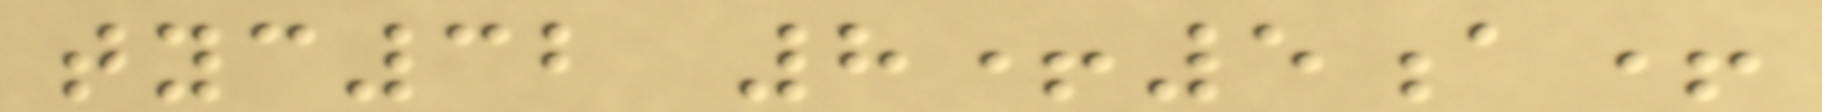tyc32 8+5a+
